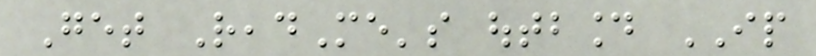Get ReadMe's outbound IP
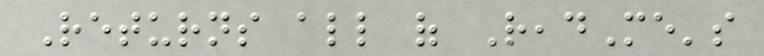Returns all of ReadMe's
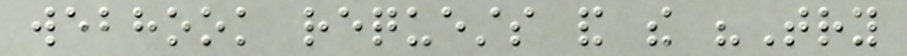webhook requests and the "Try
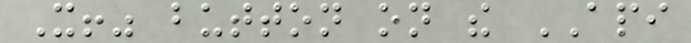It!" button on the API
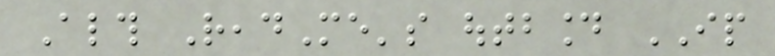Although ReadMe's outbound IP
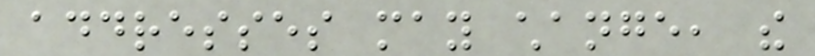addresses may change, the
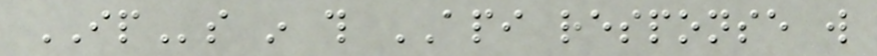IPs in this API response will
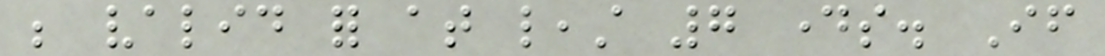be valid for at least 7 days. If
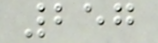257
